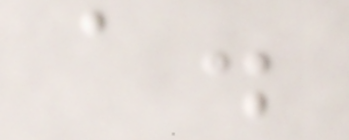a.
